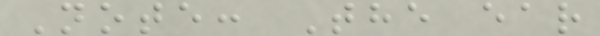Note: The ear
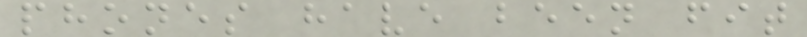phones have been fit
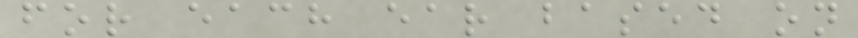for each ear based on
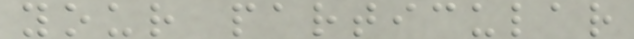your particular
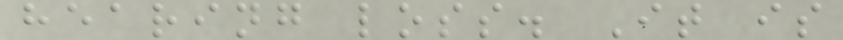hearing loss. It is
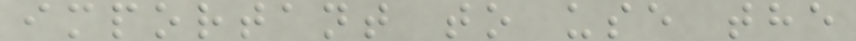important to use the
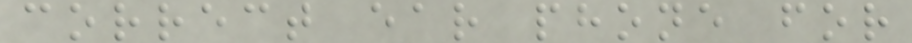correct ear phone for
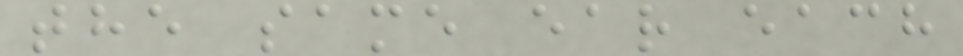the same ear each
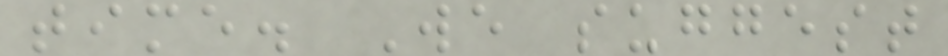time. We suggest
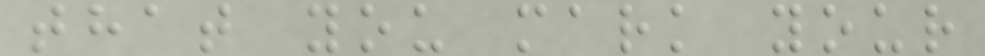that you mark your
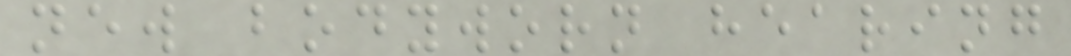new bodyworn hearing
